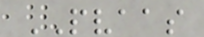PVAAS
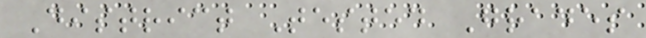District Tested Grades
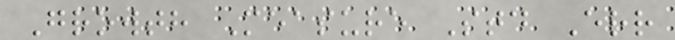Growth Measure Std Err
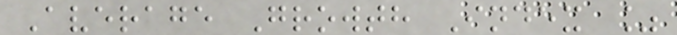Average Growth Index %
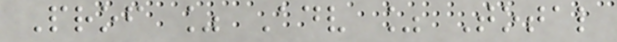Prof % Adv % Total
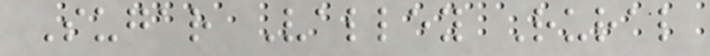Sugar Valley Rural
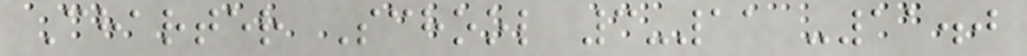Charter School 3-11 -11.0
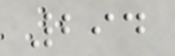294
